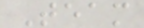Team
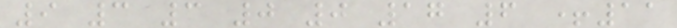9 3 3 0 0 17 6 +11
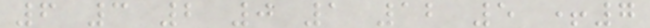6 3 2 0 1 12 5 +7
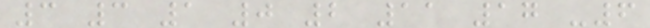3 3 1 0 2 11 17 -6
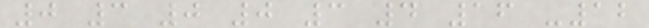0 3 0 0 3 4 16 -12
